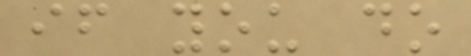if you do
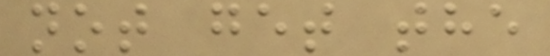not get the
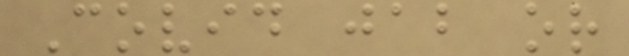Covid jab or
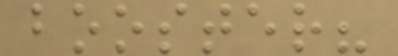booster?
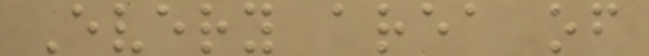Every area of
